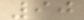90
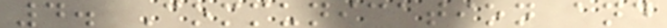4. Communication and
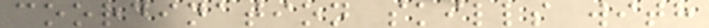coordination skills with
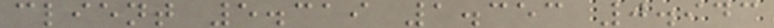client 5.319 1.353 0.943
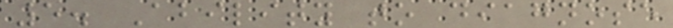5. Ability to diagnose
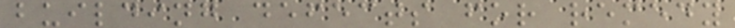building defects for remedy
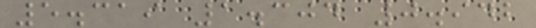5.319 1.304 0.942
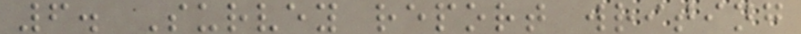6. Survey report writing
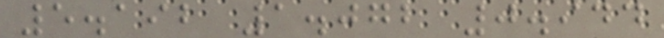5.192 1.072 0.944
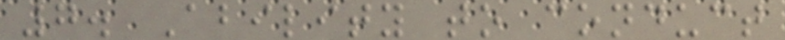7. Ability to conduct
